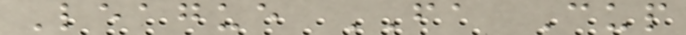League FA Cup
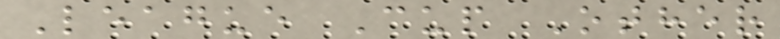League Cup Other
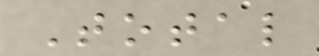Total
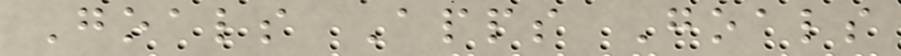Goals Apps Goals
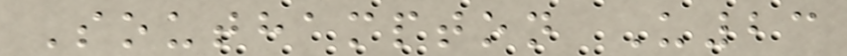Southampton U23
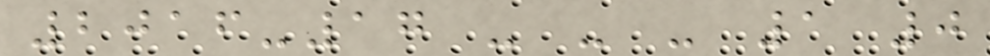2016-17 - - - 1 0
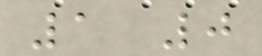1 0
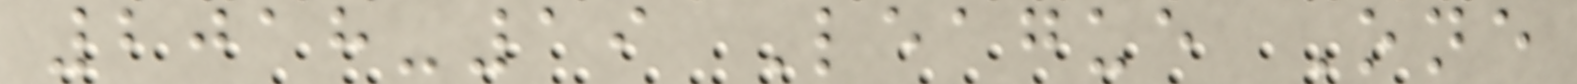2018-19 League One
